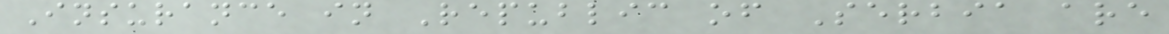Insurance in Republic of Serbia are
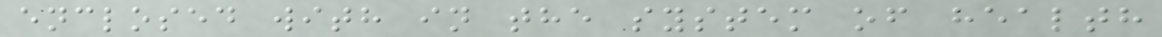enclosed with in the system of health
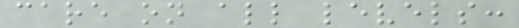care on all levels:
